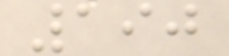190
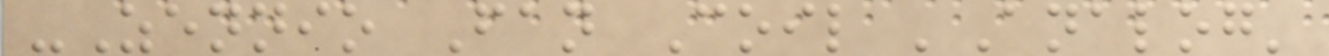-Zennio Fan Coil 'Analog'
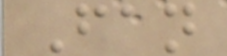Fan
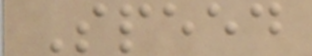Speed
